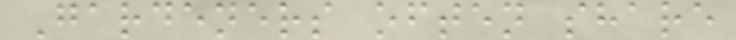Gardeners often share
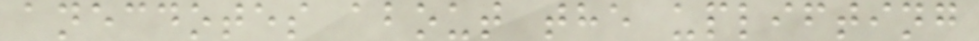anecdotes about the uplifting
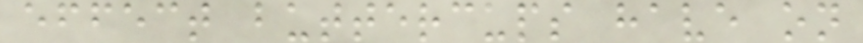effect buttercups have on
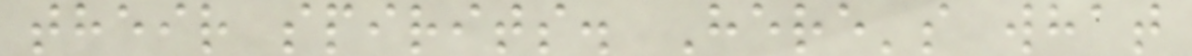their spirits. Here's what
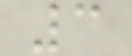3
